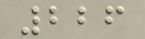226
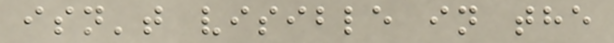isn't visible in the
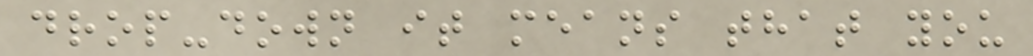drop-down it means that you
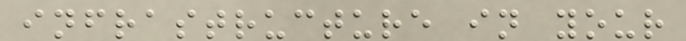infrastructure in your
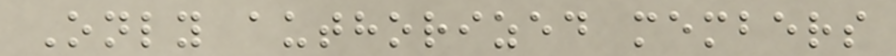Only authorized members
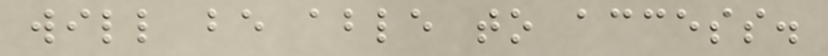will be able to access.
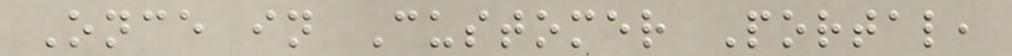Once in Customer Portal,
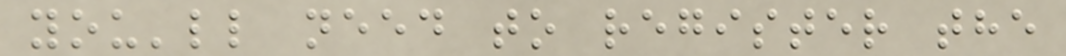you'll need to register the
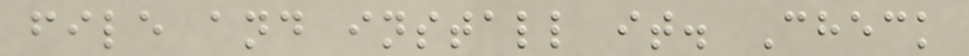file and install it. Check
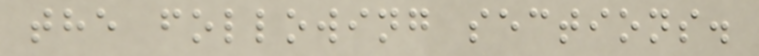the following sections.
